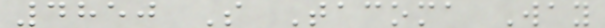4850 S Tacoma Way
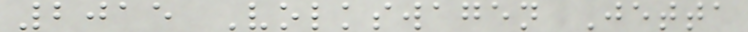2015 Volkswagen Jetta
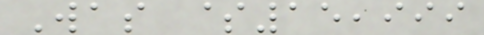Was $15,999
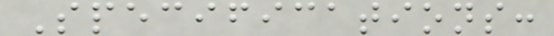Specifications:
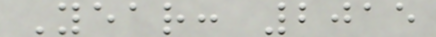Year: 2015
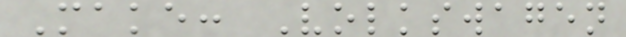Make: Volkswagen
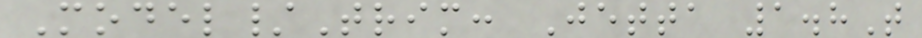Model/Trim: Jetta 1.8T
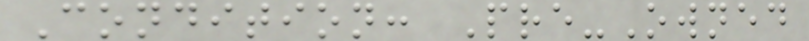Condition: Pre-Owned
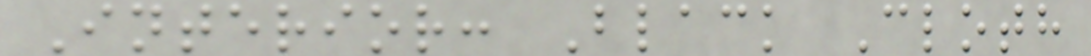Interior: Black Cloth
